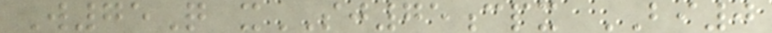W75Q xSJ75cpx BI0
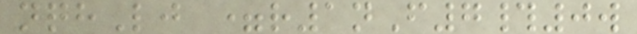nqhLj =r1nF7#0w
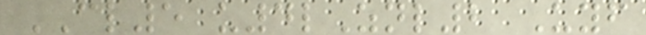CL5 u4lZnl2 Uyf
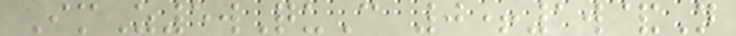ImZ5wQuC 0+1w&N
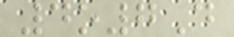4o7D
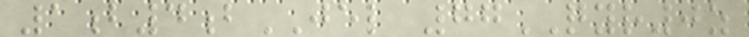1b4bJEL 77QYR0z
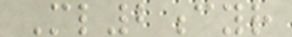Ml2cyr
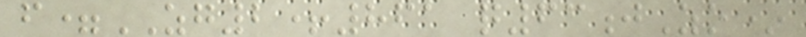f=ZG2+861 q63jZo*
